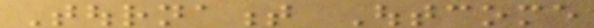Tournament Outcome
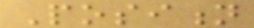Position
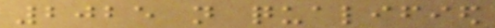2025 not qualified
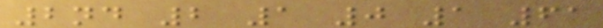2nd 2 1 0 1 61
